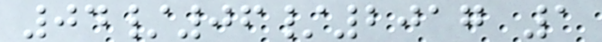04/06/2017 1
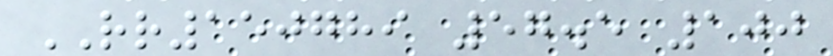RR150789 57.5 100
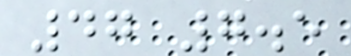47 7.5
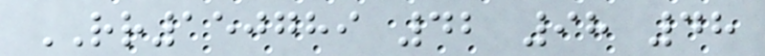RR150789 42 98 48
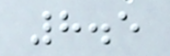8.5
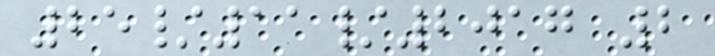25/11/2017 2
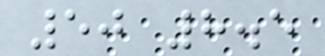50 8.5
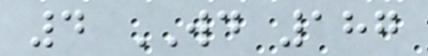4 WD 187
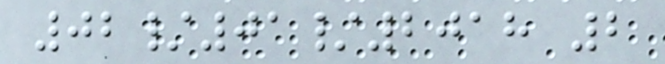02/01/2018 2
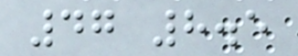47 8.5
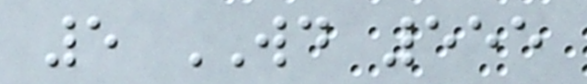5 WD 555
